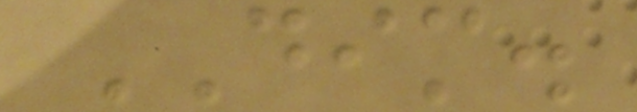DIM.
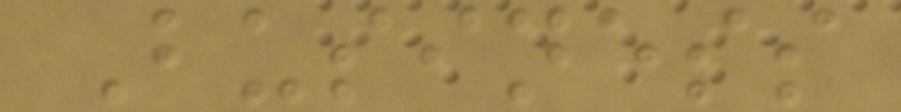Business
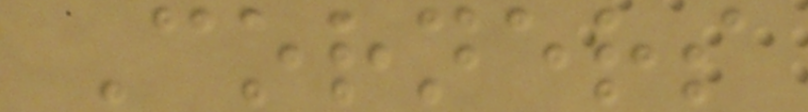Corners
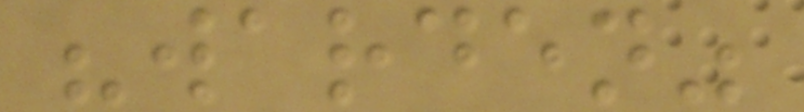"warden"
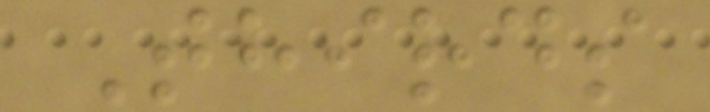Thirds
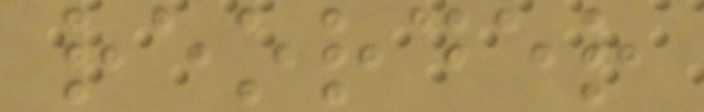reorder
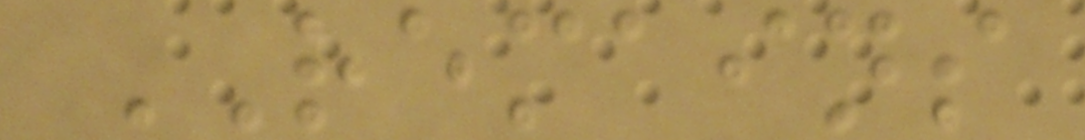REMAINS
